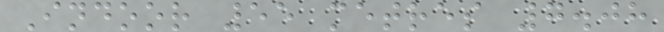Indoor 55 metres 7.08
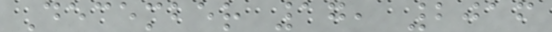December 17, 2016
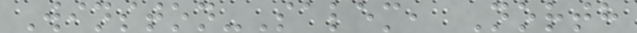Winston-Salem, North
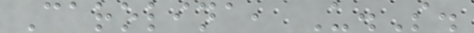Carolina, U.S.
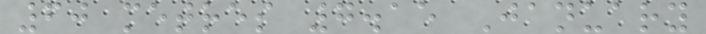60 metres 7.15 January
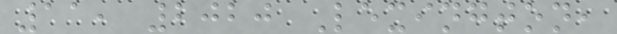11, 2020 Lexington,
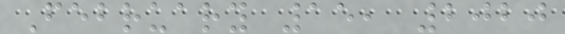February 15, 2020
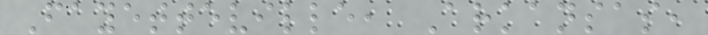Fayetteville, Arkansas,
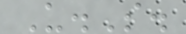U.S.
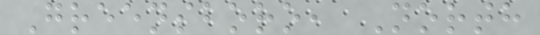Greensboro, North
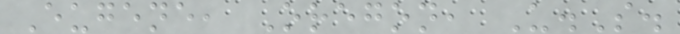Eugene, Oregon, U.S.
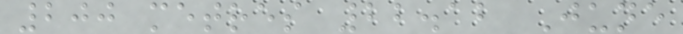200 metres 22.12 June
